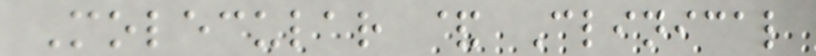Molecular & Clinical
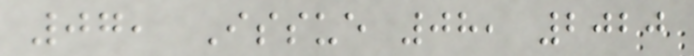07, Issue 08, 2020
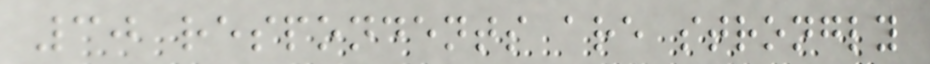30 respondents are strongly
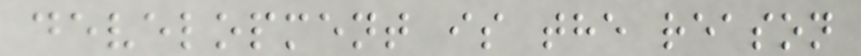development is the reason
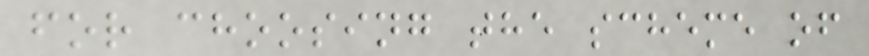for choosing the scheme of
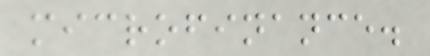microfinance.
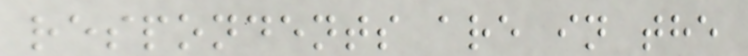respondents are in the
